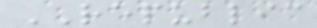REPUBLIC
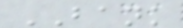BANK
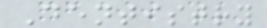Dentistry
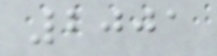2001
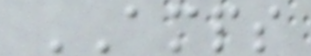AMPS
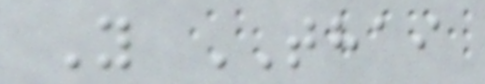Y THAI
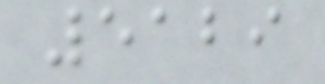5129
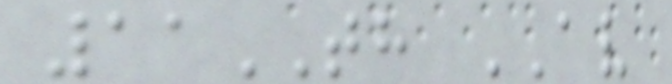11TH AV
